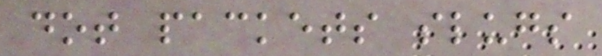dot packets slugs
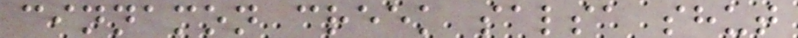cinnamon creek salsa shut
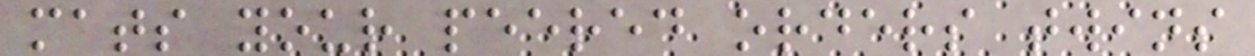mats your peered orders twins
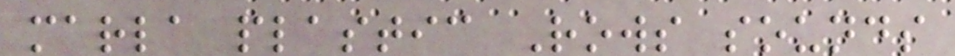marla plastic Rows sounds
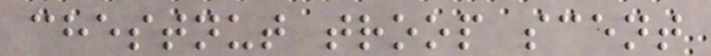chestnut troop scent
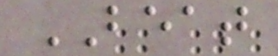BEAT
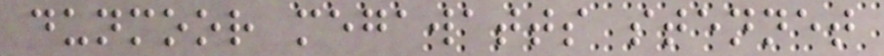dunmoor megawatts stennet
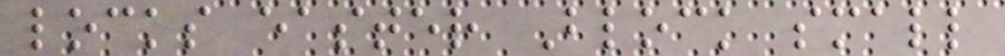locks easter Block small
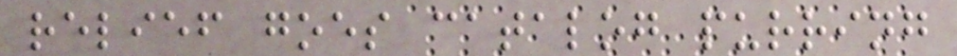relief goes catalog purring
